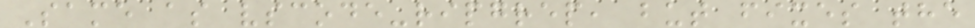Same as vscode-ripgrep, but fixes the
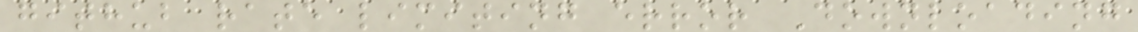github rate limiting error Downloading
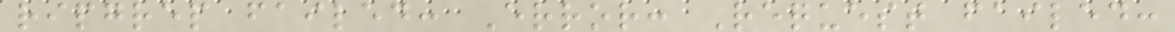ripgrep failed: Error: Request failed:
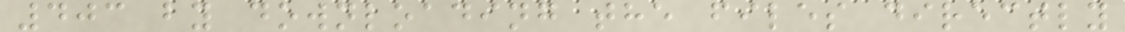403 by downloading the files directly
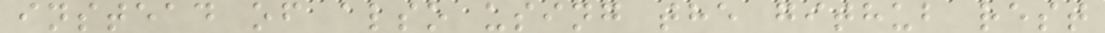instead of also using the github rest
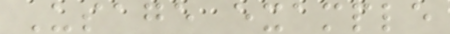Usage example
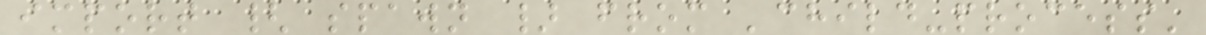import { spawn } from 'child-process'
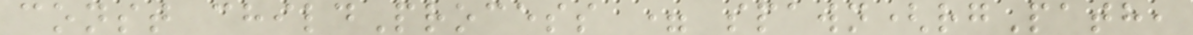const childProcess = spawn(rgPath,
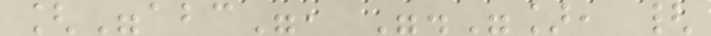["abc", "."], {
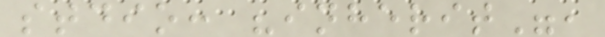stdio: "inherit",
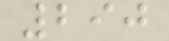290
